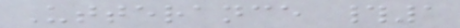Utterance #1
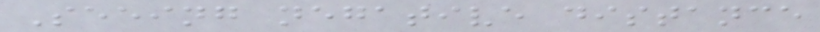Seeing negative distance
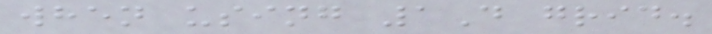when using 1D grid.
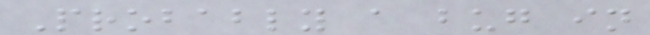Probably a bug in
